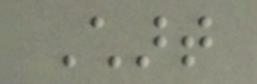Chart
